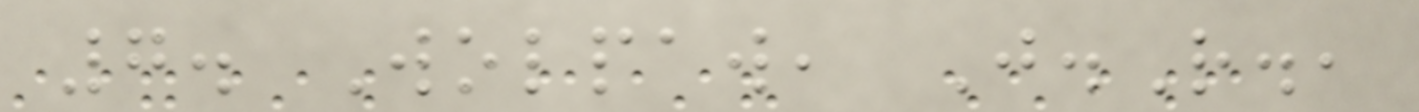7. Wolpaw, J.R.,
